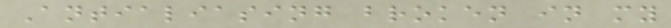Antialiasing broken in my
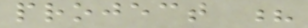project ?
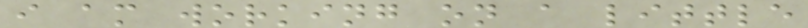i am working on a little
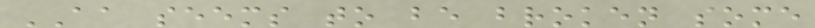AA seems to be broken some
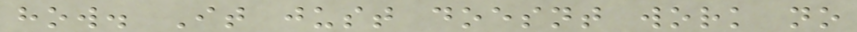how. It just doesnt work no
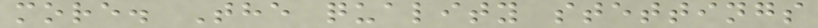more. The quality stettings
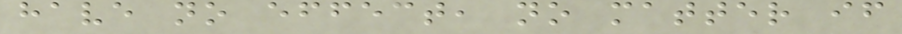have no effect, no matter if
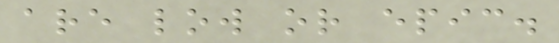are low or epic.
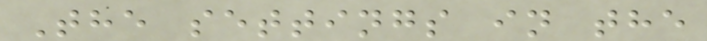The settings in the
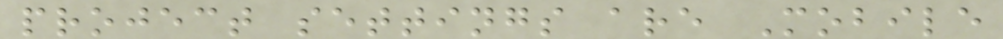project settings are Mobile
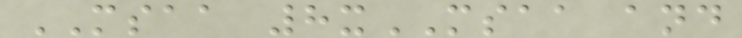MSAA 8xMSAA and
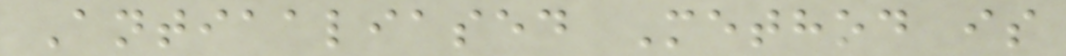Antiaaliased Method is
